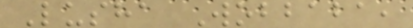Lusha Wobbaba,
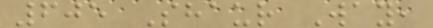605 Shaur Way,
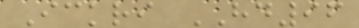Ickri HD96
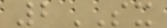2SX
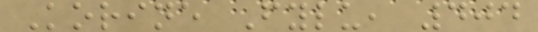Korine Fylu, 404
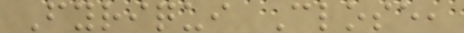Fyriqui Close,
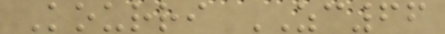Kourri ZC66
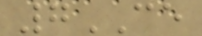7CE
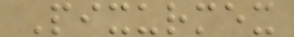Pixurmex
